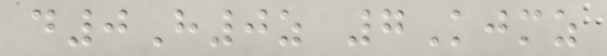d0H0z 7Kjmz
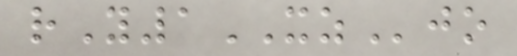rY1XZjo
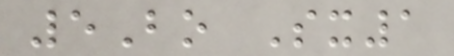5Bo Sx1
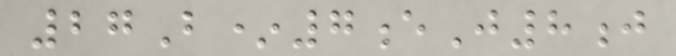27B*7eJ8j
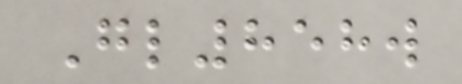Gl858w
